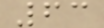63
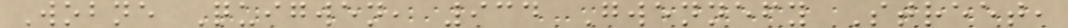Wobne Quigwen, 934 Gwennefy Street,
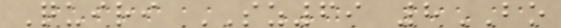Quiri SZ69 8BO
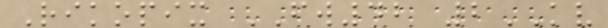Rikopix FW42 2KV
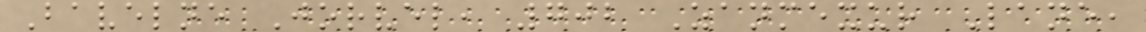Bavelne Jorvel, 702 Zanmexur Lane,
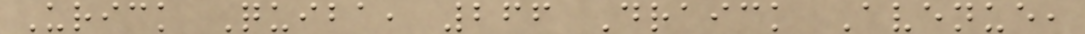Urick Quiba, 266 Draick Avenue,
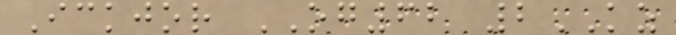Ickjor OG62 2KZ
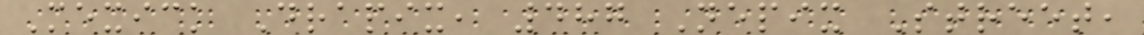Mexick Drapix, 487 Nepix Street,
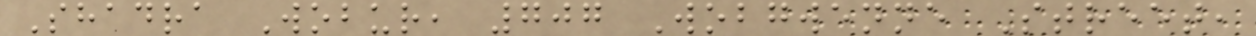Shadra Wobur, 707 Wobgwenne Street,
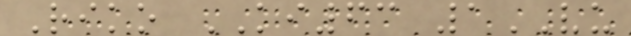Riko KI63 1VU
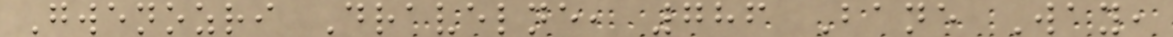Gwenozri Dravelne, 786 Bane Way,
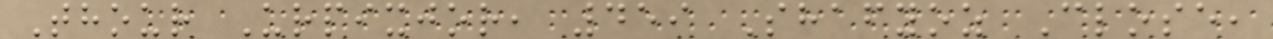Thour Urpixjor, 459 Shafyoz Close,
